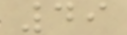49
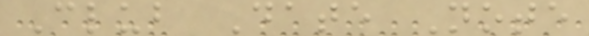Club Date Note
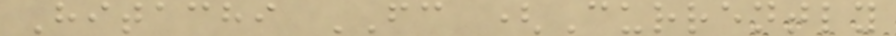Hitachi FC (Currently
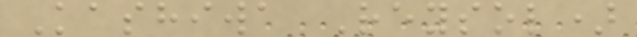Kashiwa Reysol)
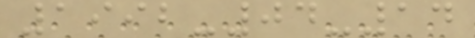1992-04-14
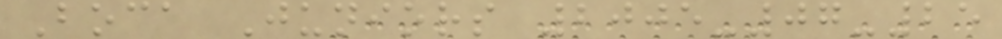Boca Juniors 2005-07-25
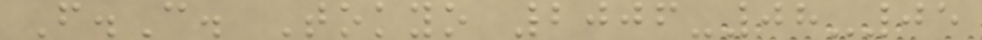F.C. Tokyo 2006-08-05
